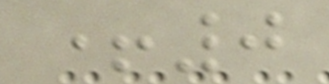+0
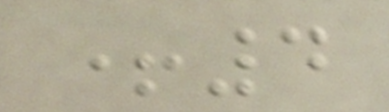+4
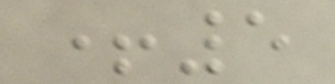+5
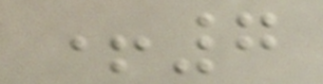+7
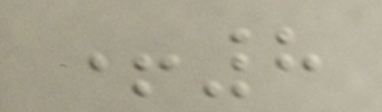+8
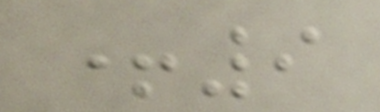+9
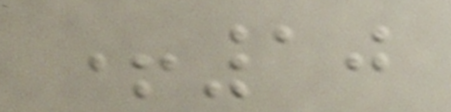+10
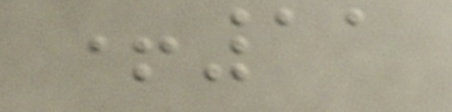+11
